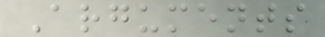Arguments
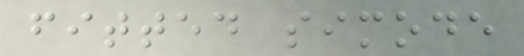fitted simode
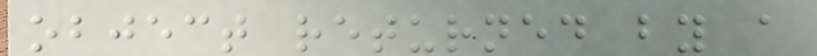object returned by a
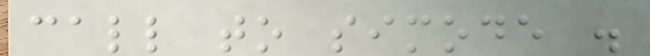call to simode .
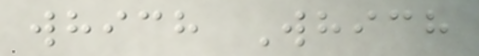which Which
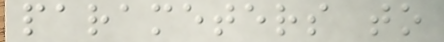parameters to
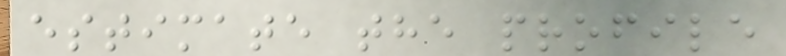estimate the profile
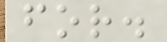for.
